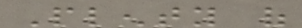Plenty of
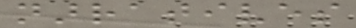narratives
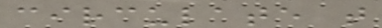circulate that
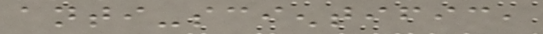anti-scientific,
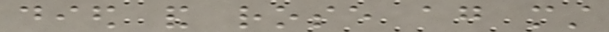died and rose again must
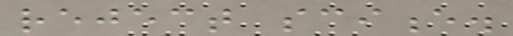reject science.
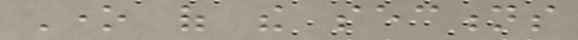One of the sections
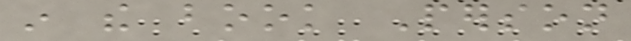in the book Person
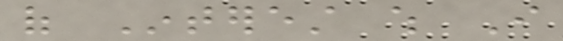of Interest which I
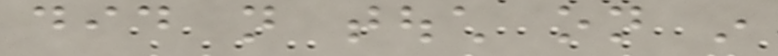did not touch on in
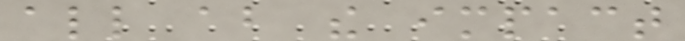all about the impact
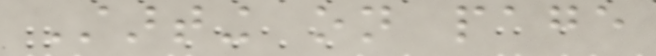Starting on page
